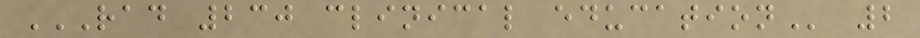RAD 230 CLINICAL EDUCATION 2
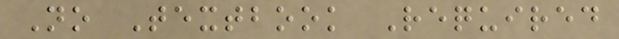No Textbook Required
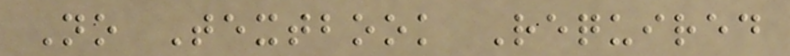No Textbook Required
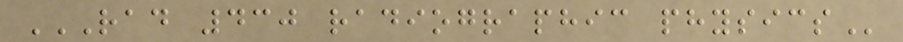RAD 430 RADIOGRAPHIC PHYSICS
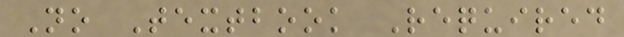No Textbook Required
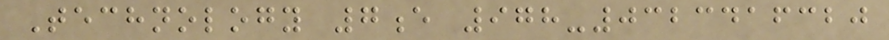Technology 7e 978-0323416320
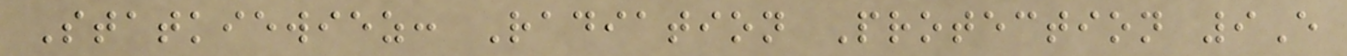Statkiewiez: Radiation Protection 9E
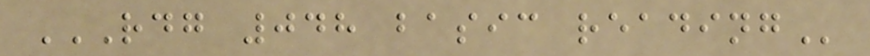RDG 048 BASIC READING
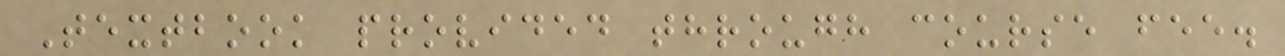Textbook provided through course fee.
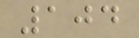104
